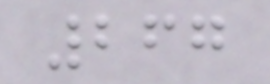267
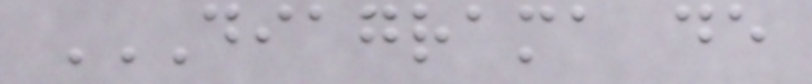DIAGRAMA DE
